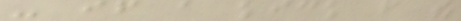- if a kick from the
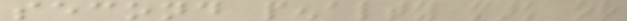second penalty mark or
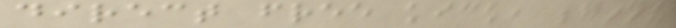direct free kick, beginning
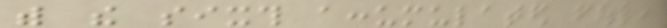with the sixth accumulated foul,
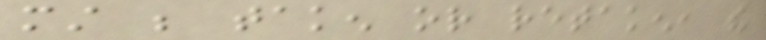must be taken or retaken, the
